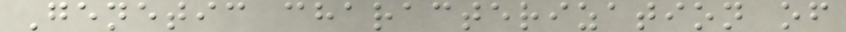Genetic characterization of
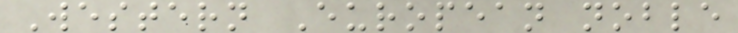Western European noble
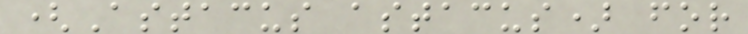(Astacus astacus) for
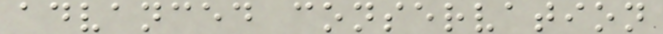advanced conservation
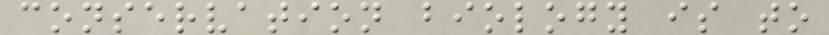conservation biology is to
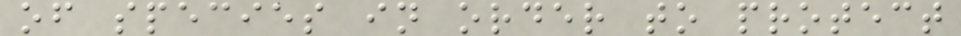of species in order to protect
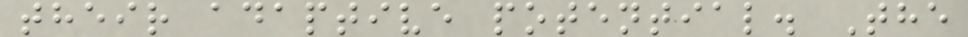their adaptive potential. The
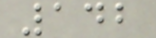142
